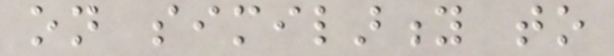on similarity to
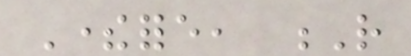Therefore, R
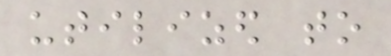utilized to
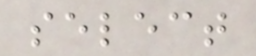select
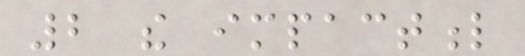2 the impactful
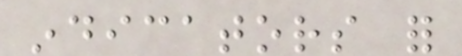indicators for
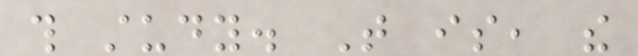this study. That is, the
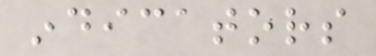indicators
